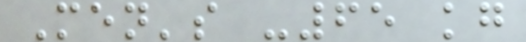Men's -65 kg
